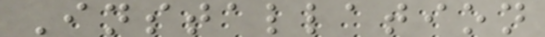Installation
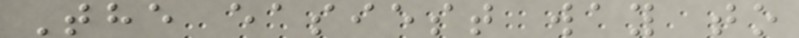The easiest way to
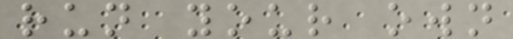run your own
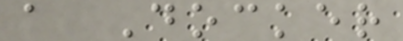a Docker
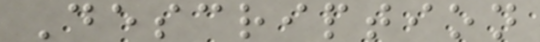Description
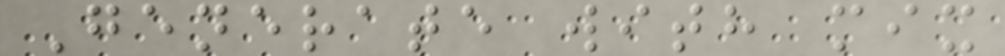Generate with mix
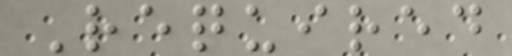Required
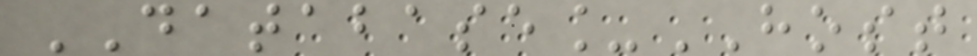DATABASE_HOST
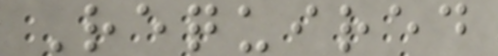Required
